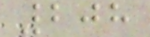208
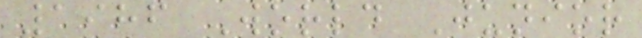1986 World Junior
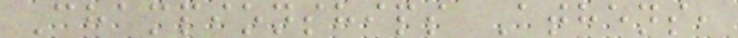Championships Athens,
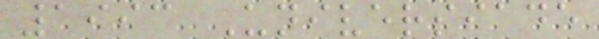1993 Universiade
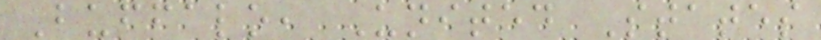Buffalo, United States
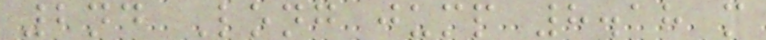2nd Long jump 8.18 m
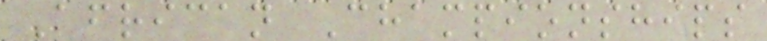African Championships
